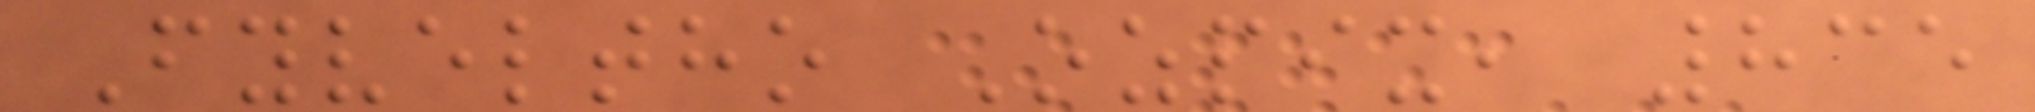Fyveltho Ozpix, 835
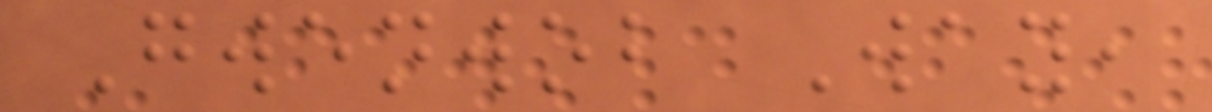Gwenwob Way,
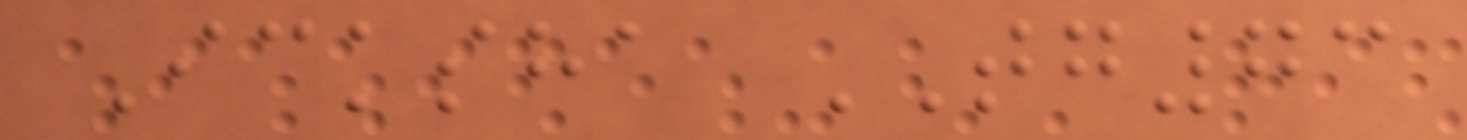Icksha TG73
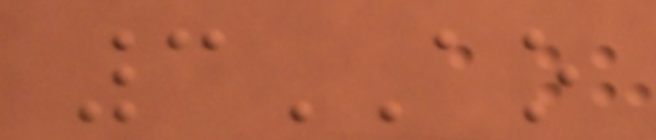3AO
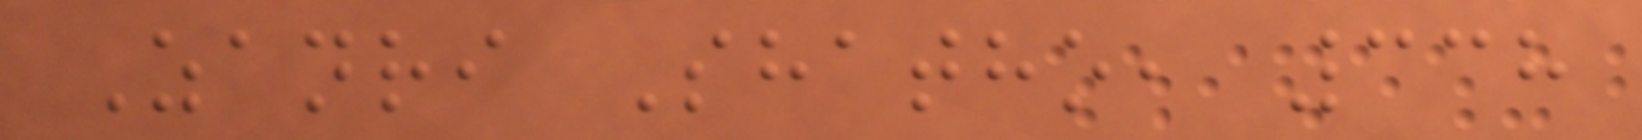Zanri Shatho, 338
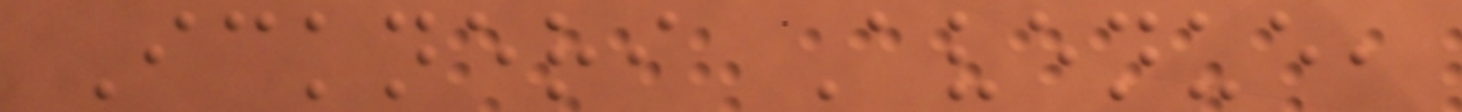Ickneri Avenue,
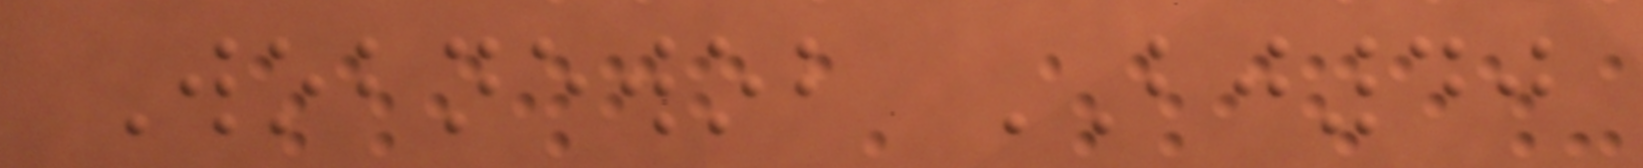Wobnewob BJ40
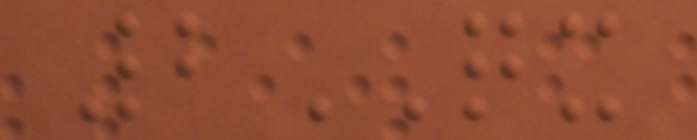2QX
